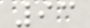93
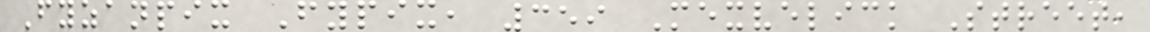Fyzanpix Fypix, 359 Mexvelick Street,
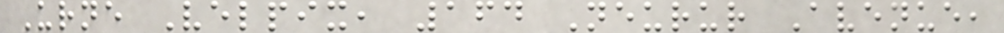Urne Velpix, 164 Neurur Avenue,
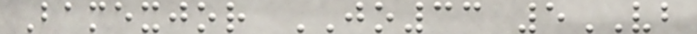Bamexjor JO33 5VB
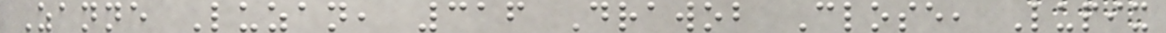Zanne Luzan, 316 Drawob Close, Lupix
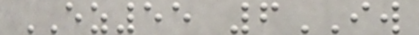EZ55 6IW
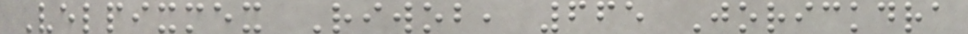Velpixmex Riwob, 665 Jorickdra
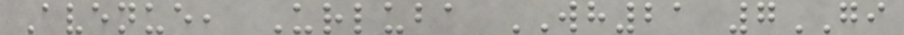Avenue, Urluba WH21 7GI
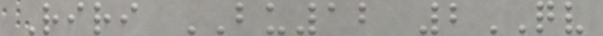Riri BU12 2QV
